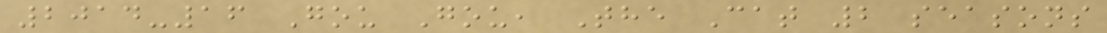2014-16 Gou Gou, The Cat 2 seasons
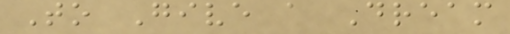To Give a Dream
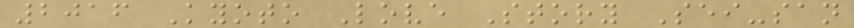2016 Kyoto Love Story Sei-san
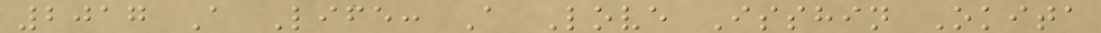2017 A Life: A Love Isshin Okita
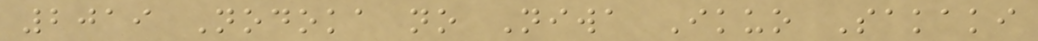2019 Nodoka no Niwa Ikuo Sakaki
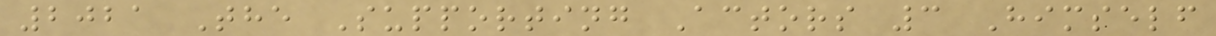2021 The Supporting Actors 3 Himself
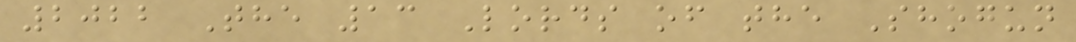2022 The 13 Lords of the Shogun
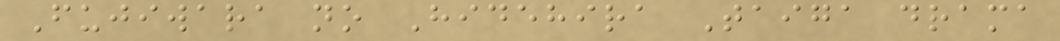Fujiwara no Hidehira Taiga drama
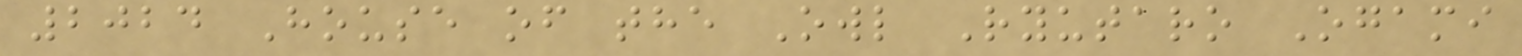2024 House of the Owl Ryutaro Ogami
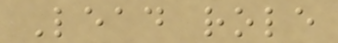Lead role
